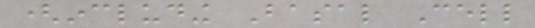(including Basal Cell
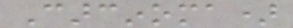Carcinoma)
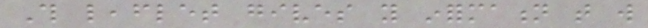This leaflet gives you information that will
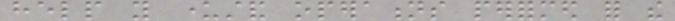help you understand operations performed for the
